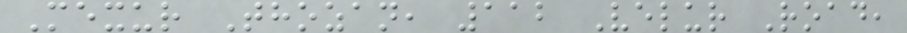Mexur Thozan, 112 Velur Road,
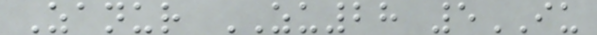Zanur ZU28 5IU
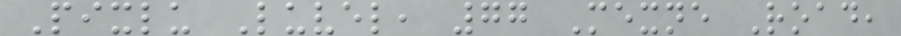Pixlu Luvel, 77 Mexne Road,
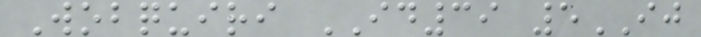Wobquiri ID39 5IJ
